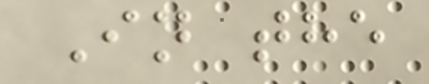In the
